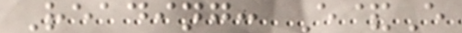Reading: E&E
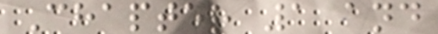Chapter 1 and
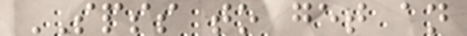SPSS to get an
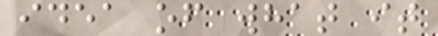idea of what it
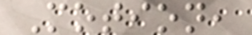Motion,
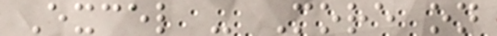Excel - More on
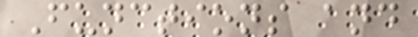Functions and
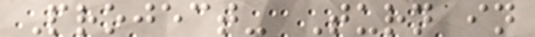Project- Turn in
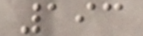193
